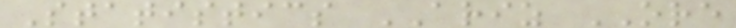Statistics ARIZ ORE
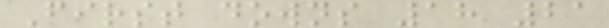First downs 18 21
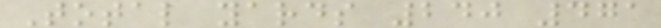Total yards 240 471
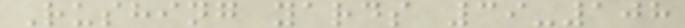Rushing yards 39-108
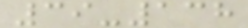39-138
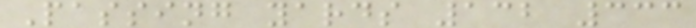Passing yards 132 333
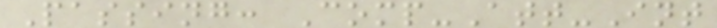Passing: Comp-Att-Int
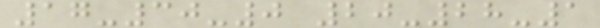17-30-0 20-28-1
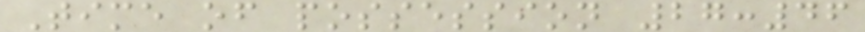Time of possession 27:46
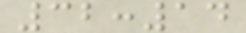32:14
